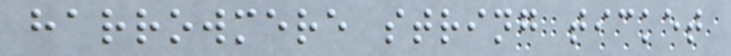harrowmere string ticket
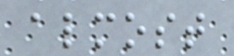almost
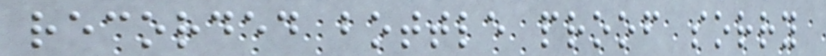recorded bottle proof sorry
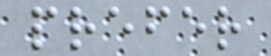prefer
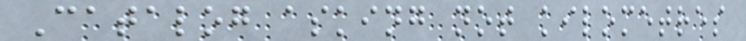Catalog asking not kilometres
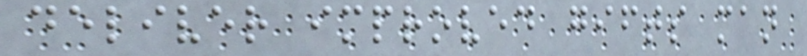deliver improved gifts man
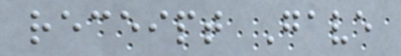receipt Gave
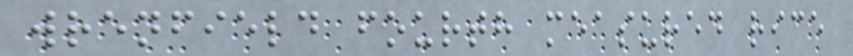wrenfield fourth measured rice
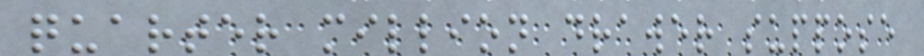quarter million drawer suppose
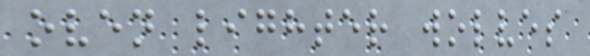oven lighter wolves
